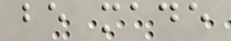be made
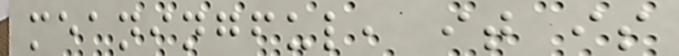meaningful, it is
